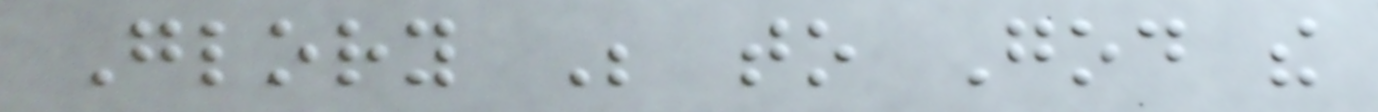Glory Be to God the
